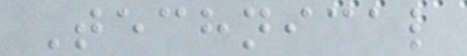Technical
